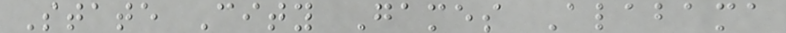State City Games Alabama
